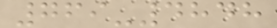769-4848
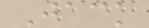Jack
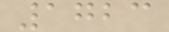1723
